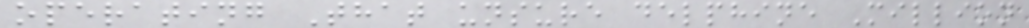operating That unsure delphine Million
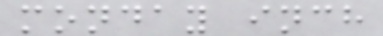monday inch
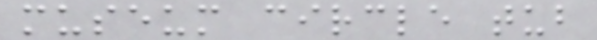museum circle tub
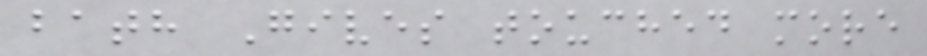bath Gives touched more
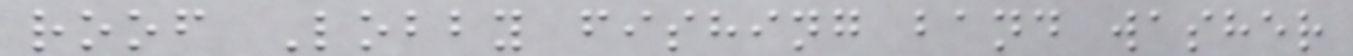roof Lobby fishing band washer
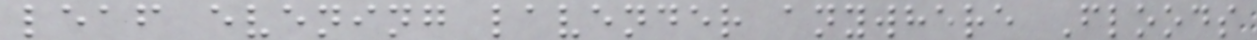leaf evening lavender anywhere Floods
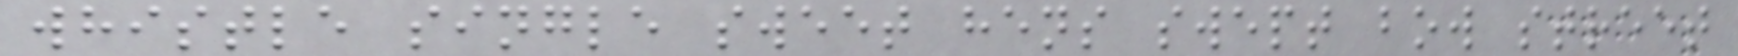whistle single sweet hens swept bow street
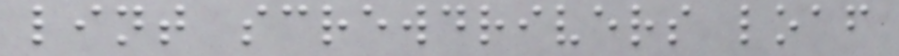lint screwdrivers loaf
